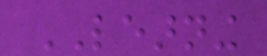LEARNING
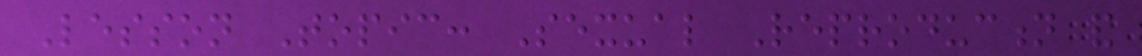Lesson Topic: Sexual Reproduction and
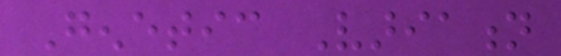Genetic Variation
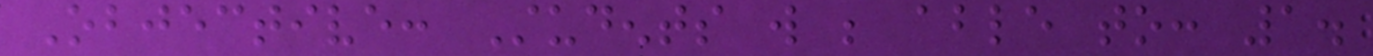Objective: Students will be able to: 1.
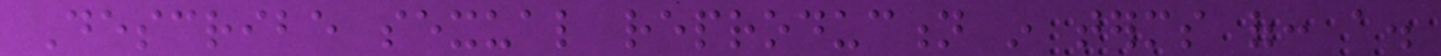Describe sexual reproduction in terms of: a.
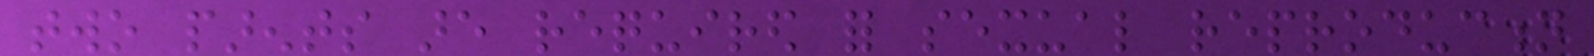two parents are required for sexual reproduction
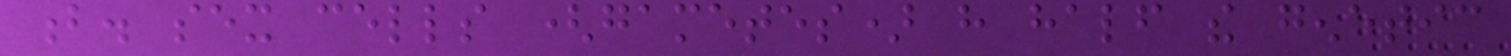b. sex cells (gametes) have half the genetic
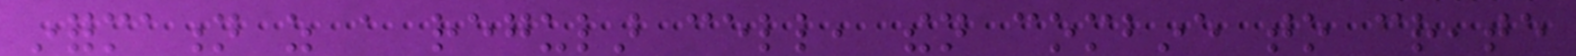information as a regular cell, then combine to create
